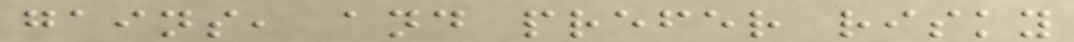gains, and prefer risky
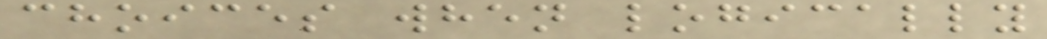choices when logically
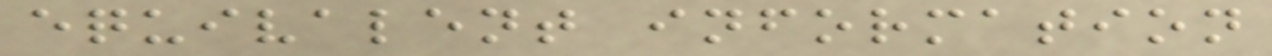equivalent information
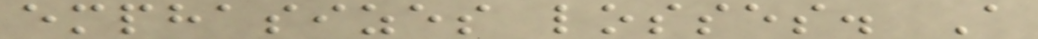emphasizes losses. A
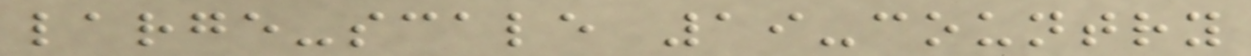large-scale 19-country
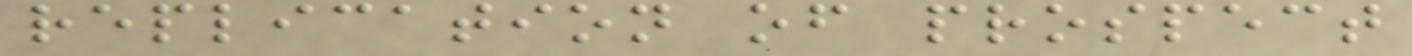replication of prospect
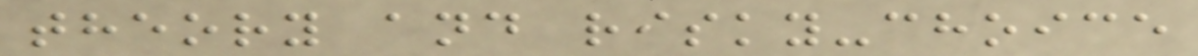theory and risky-choice
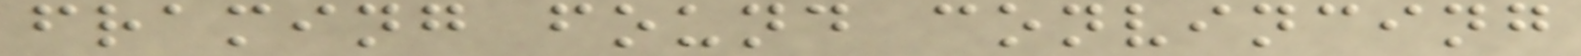framing found convincing
